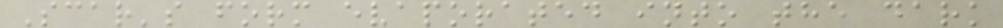Scar's form evaporated into the dark
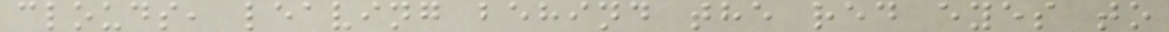clouds, leaving behind the red eyes to
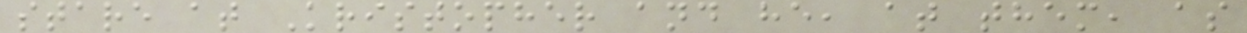stare at Kristopher and he, at them, as
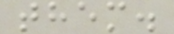them.
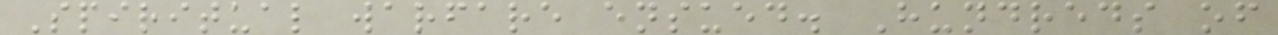Spiritual warfare ensued. Hundreds of
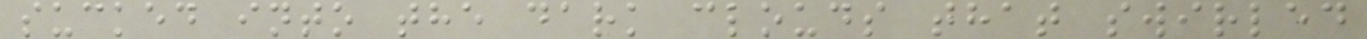sucked into the dark clouds that swirled
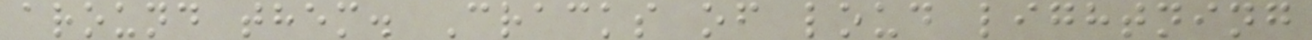around them. Cracks of loud lightning
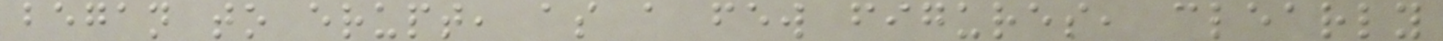began to erupt, as a few figures, clearly
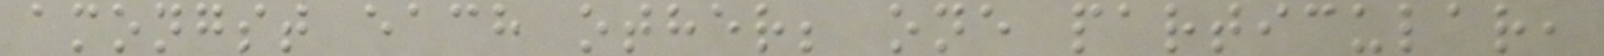amongst each other; one particular,
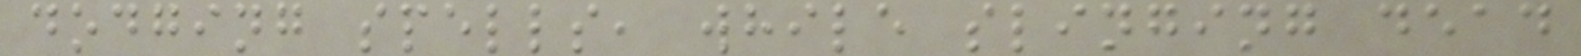dodging spells, while slinging dead
